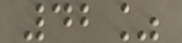42%
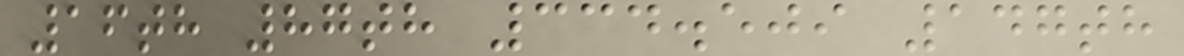16th 87th 334.509 147th
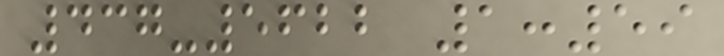437-5622 1:59
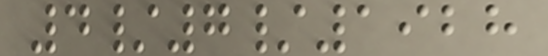4/7/1928
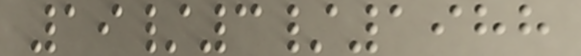19/3/1988
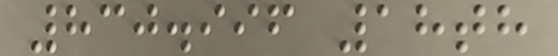830.996 18th
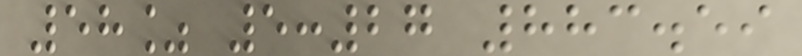58% 5:27 883.59
